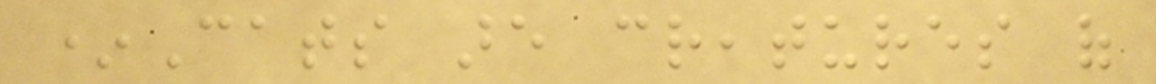*Cats are creatures of
